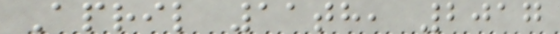April 11th, 2017
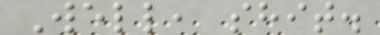Well, shit.
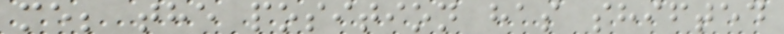me; the position has shifted
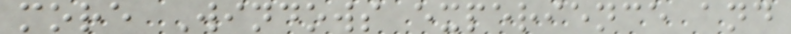more Windows experience and
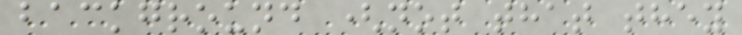background (not that they
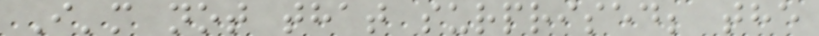I'm not that surprised; the
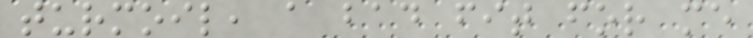turmoil, a bad fit for me
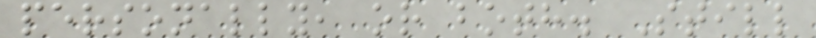personally, or both. Still
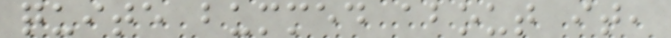quite bummed about it,
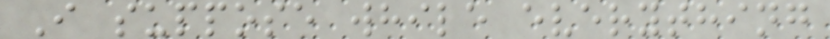I suppose while everything
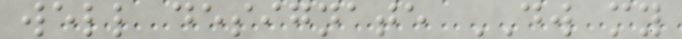well designate DW my
